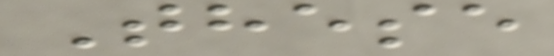These
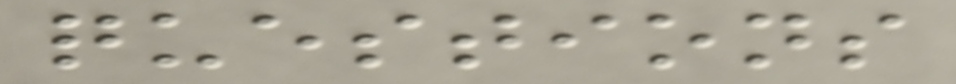questions
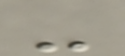-
